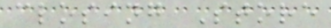closing Store
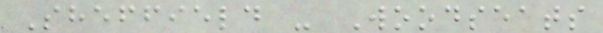Sheffield - Woodseats
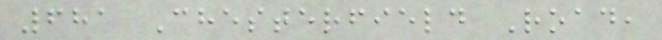681 Chesterfield Road,
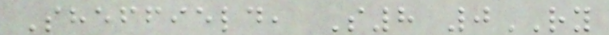Sheffield, S8 0RY
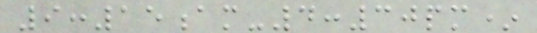9:15am-4:30pm*
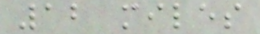12 miles
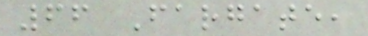66 Fargate,
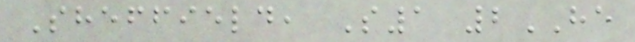Sheffield, S1 2HE
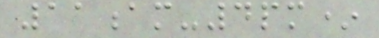11am-4pm*
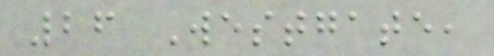26 Westgate,
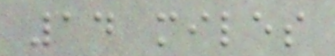14 miles
